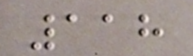118
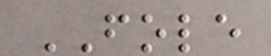FOLE
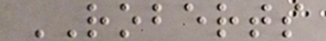ROBERTS
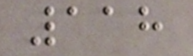118
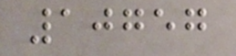10757
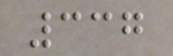337
